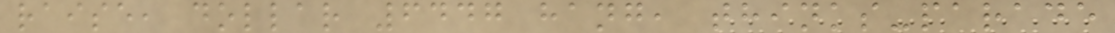raise, dollar 6447 hang, thinks-parade
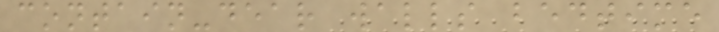contain-dear walls bedtime
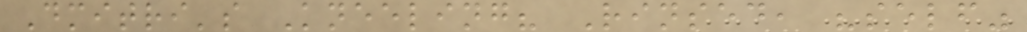Dmitri's Kneeling? Rinsed, "self"
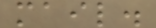mail.
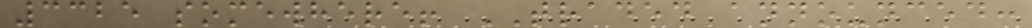3325 somewhere! TRADED announced:
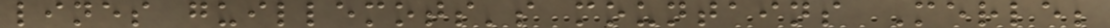lines guillemots's mountains Merle;
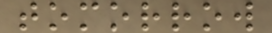tomorrow
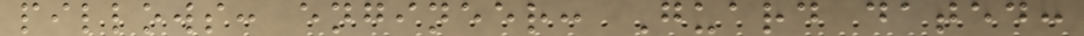pillows: engineer: Guard dated:
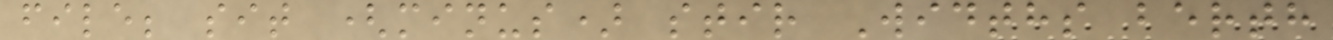file; sit (minus) stir Widths berth
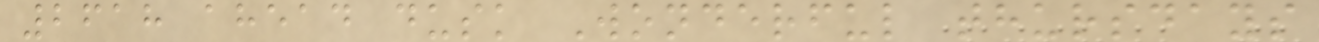2618 ahead dusk Wonderful thursdays
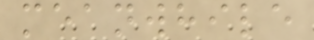meanwhile
